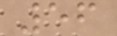56
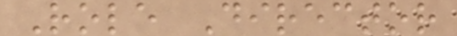Role Director
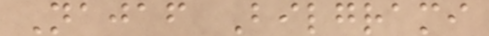Najaf Bilgrami
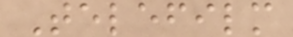Telefilm
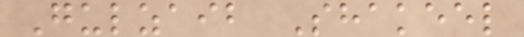Gulzaib Shakeel
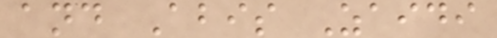and Abis Zaidi
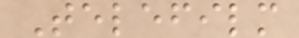Telefilm
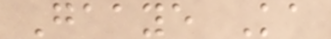Gaaye Ka
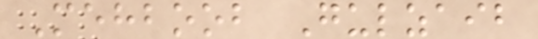Mehboob Gulzaib
